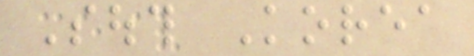South Korea
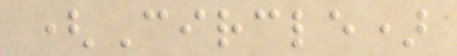(Circle)
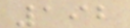192
